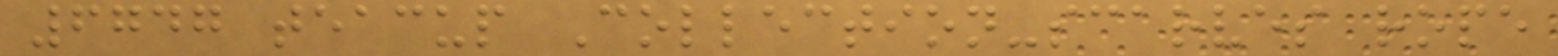6747 teacup Collection-scarves rope
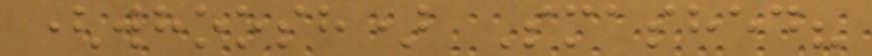(whoosh) Smashed?
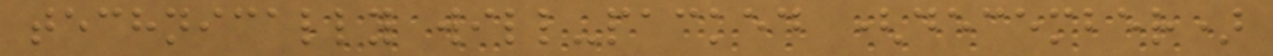technically will-packed (december)
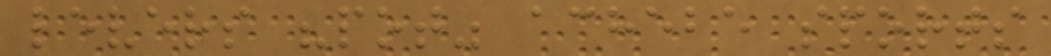levers "pot" achebe sports
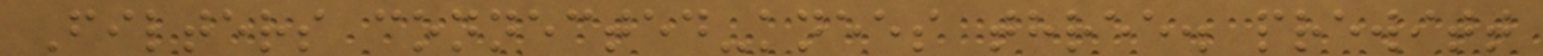Filters connected-knees three. prewitt
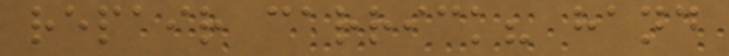repair carrick? hand
